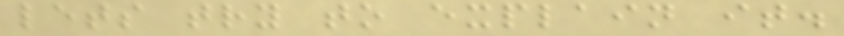lets try to explain it.
